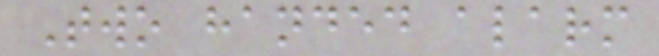Two handed alarm
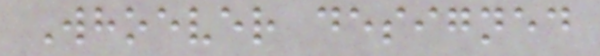Whoever designed
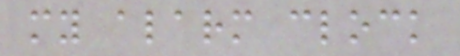my alarm clock
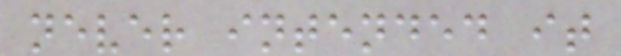never intended it
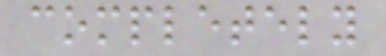completely
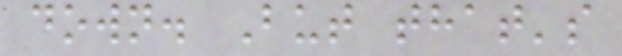down. But that's
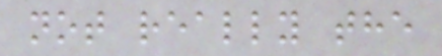not really the
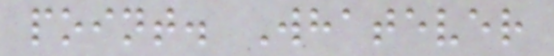point. Whatever
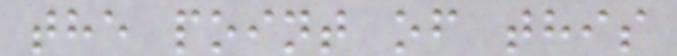the point of this
